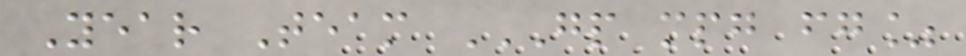Year Team GP MPG FG%
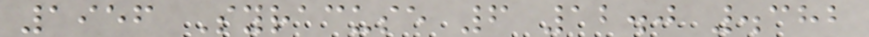1956 Syracuse 6 12.0 .382
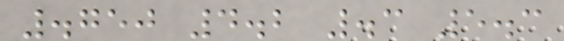.750 4.2 .3 5.3
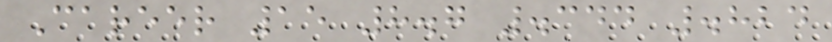Career 15 8.7 .344 .824
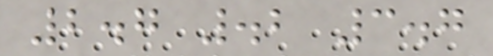2.7 .2 3.7
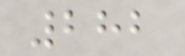282
